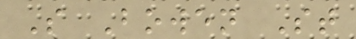S Bowen St
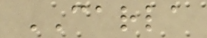CARLA
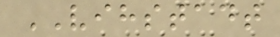VIHSTADT
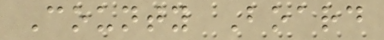County Board
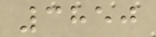3850
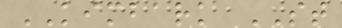KIMBARK ST
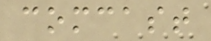comcast
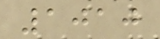1010
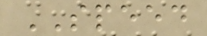SPEED
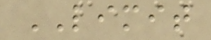LIMIT
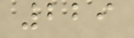229
